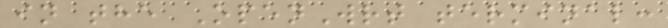in the OpenWrt terminal:
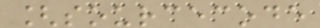[sourcecode
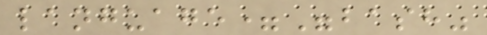language="bash"
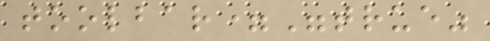toolbar="true"
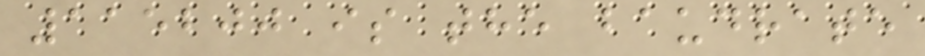115200 is the baudrate
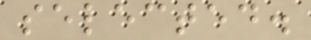selected.
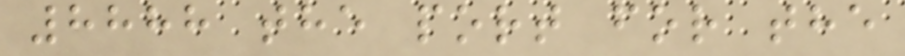8888 the port for the
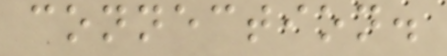connection.
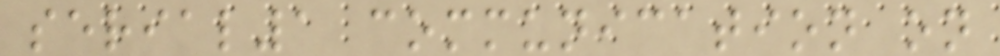serial1 communication on
